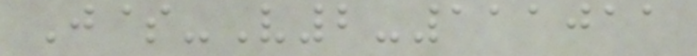J$-V2-111011
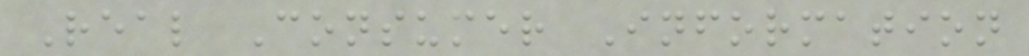Real Consumer Information
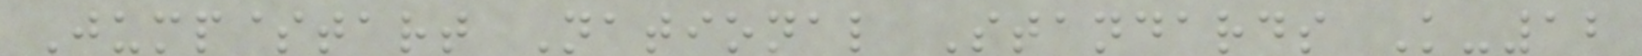Jump$tart National Standards K-12
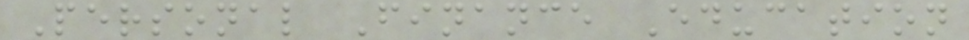Personal Finance Education
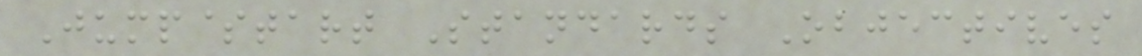Jump$tart Standards Objectives
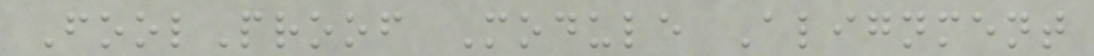FoolProof Module Alignment
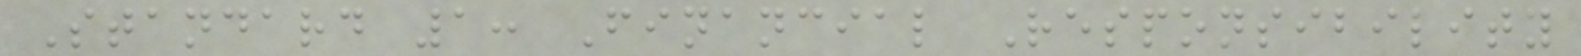Standard 1: Financial Responsibility
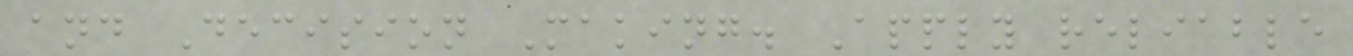and Decision Making. Apply reliable
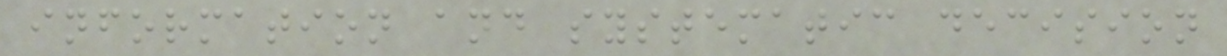information and systematic decision
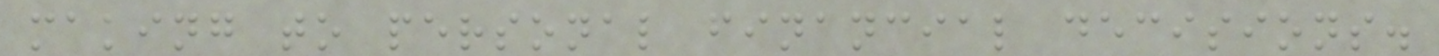making to personal financial decisions.
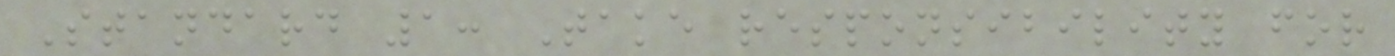Standard 1: Take responsibility for
